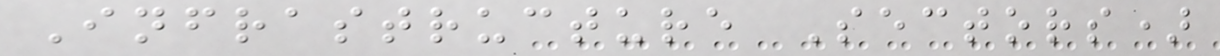Infrastructure Sectors)
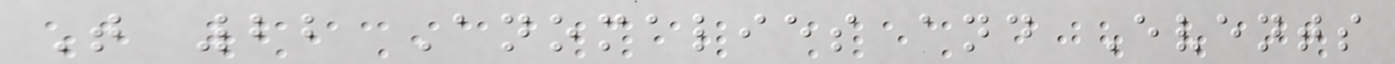T 22 Anomalies and Events
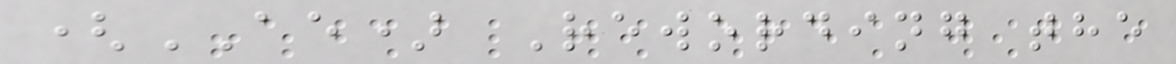(AE) Rewording the
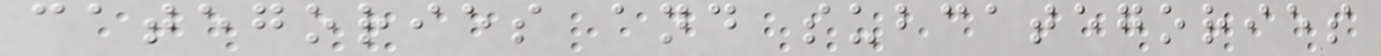categories and subcategories
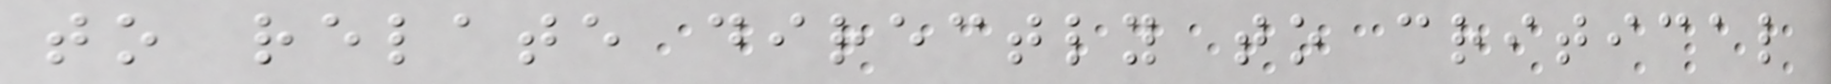to relate directly to critical
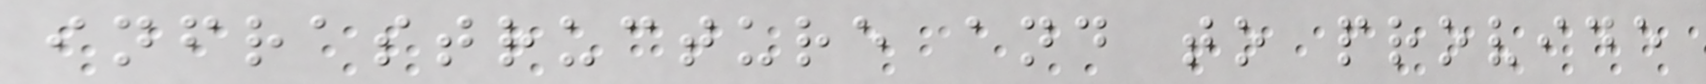infrastructure and to provide
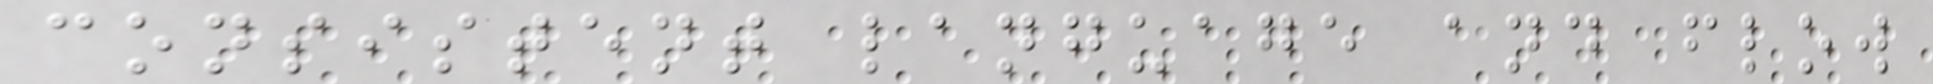consistent language and flow
